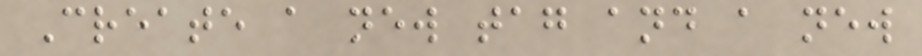Create a new tag and a new
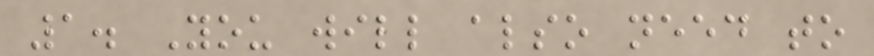1. You will also need to
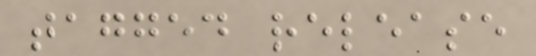tagged release
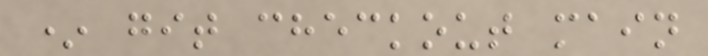* git checkout main
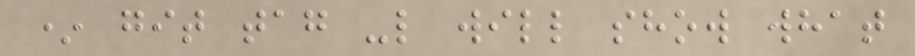* git tag -l will show what
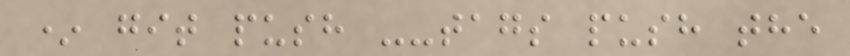* git push --tags push the
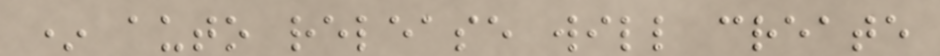* auto release will create
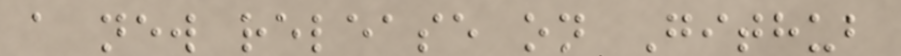a new release on Github
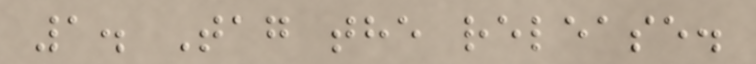1. Tag the release.
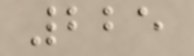225
